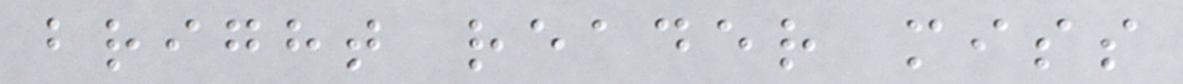bright reader miss
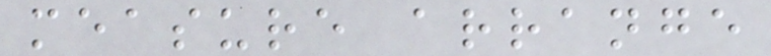measure arrange
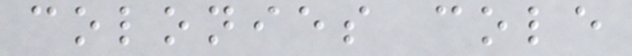colonies cole
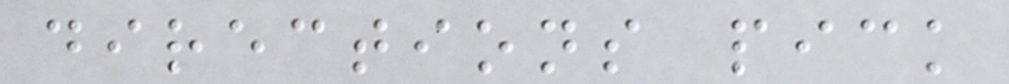directions pick
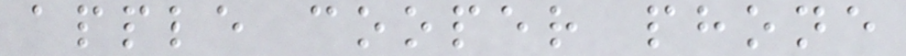apple cooper phone
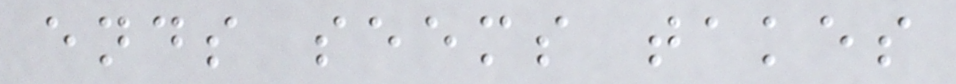ends seems takes
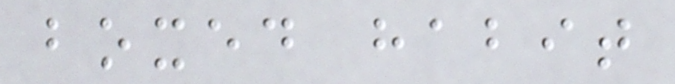boxed habit
